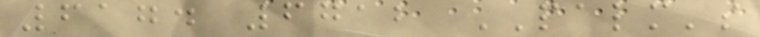6174 6712 PALM's
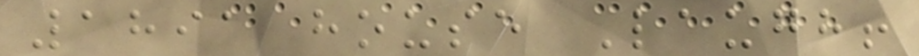1891 house Laugh!
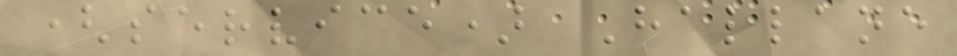(service) Hallane
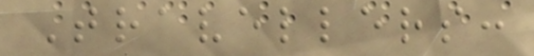Travellers:
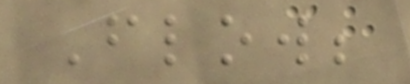Flow;
